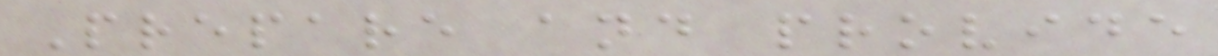Prepare and provide
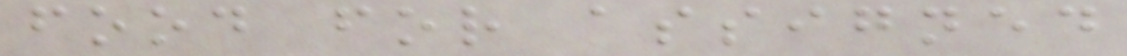food for assigned
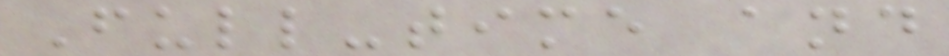Full-time and
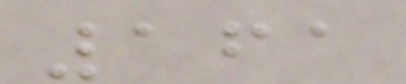161
